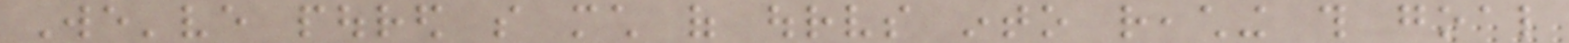We've poured so much of ourselves into reaching this goal
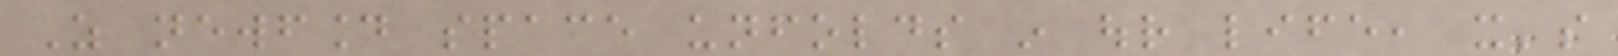As newfound space unfolds in our life, it's
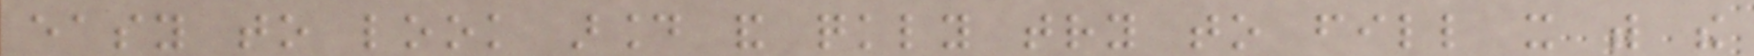easy to look around and quickly try to fill it with the
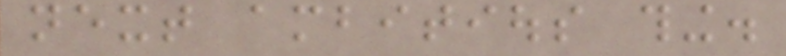next ambitious thing.
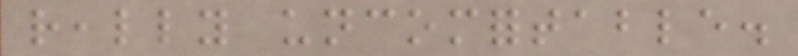really uncomfortable.
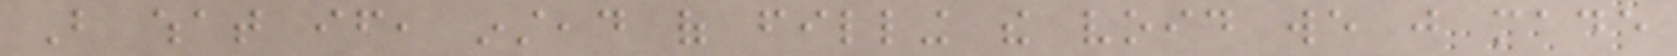But what if, instead of filling the void we just made
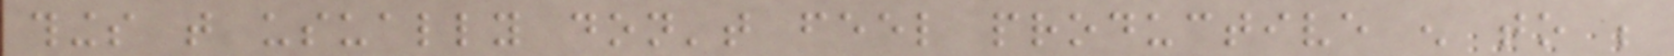things that usually don't feel productive enough to be
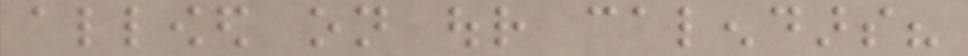allowed on our calendars?
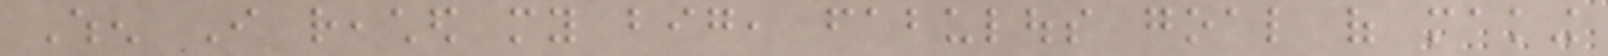When I reached my big, fabulous goal of making
